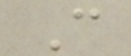C
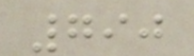790
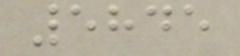5845
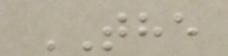THE
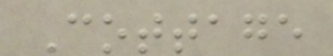Cottage
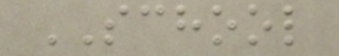SCHOOL
